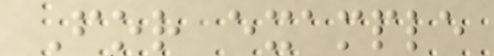For example
